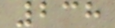238
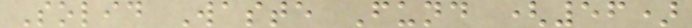Solid Waste Fund (56)
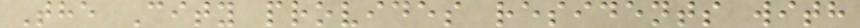The City provides residents with
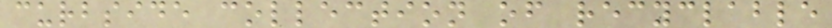curbside collection of recyclable
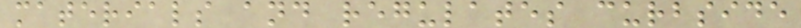materials and regulates curbside
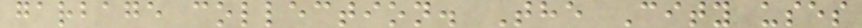garbage collection. The City uses
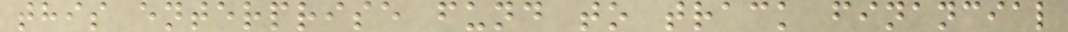this enterprise fund to track financial
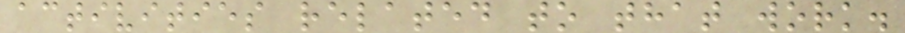activities related to that work.
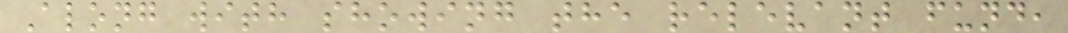Along with showing the relevant fund,
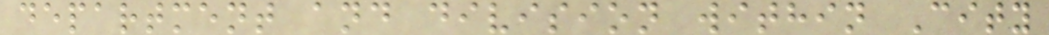department and division within City
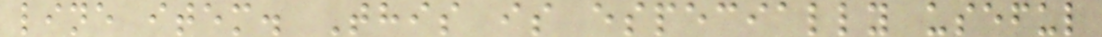line item. This is especially useful
